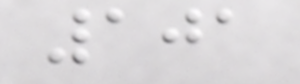101
